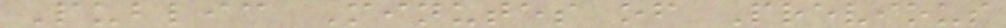Public Minutes of Previous
